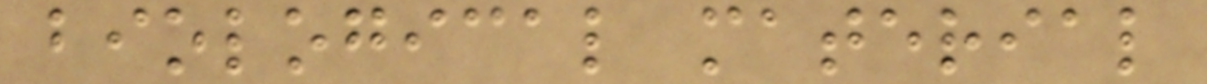biological material
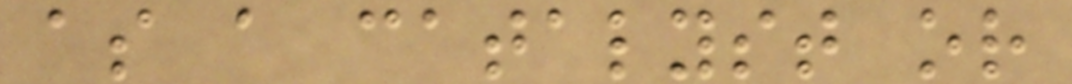as a catalyst or
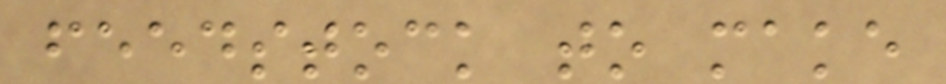feedstock to make
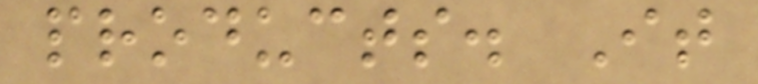products. It
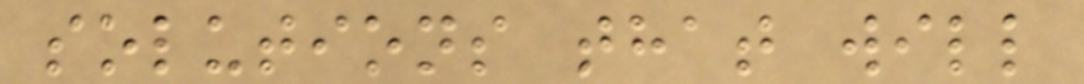solutions that will
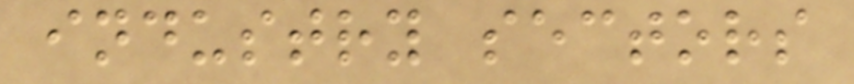industry sectors
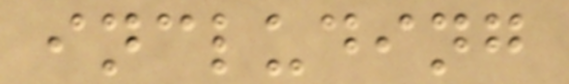including
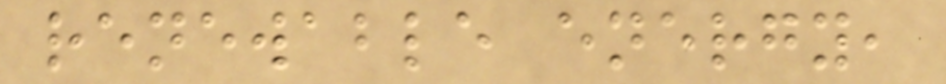renewable energy,
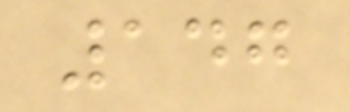147
